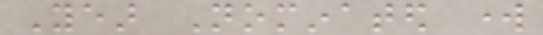Year Nominated work
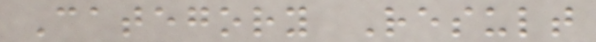Category Result
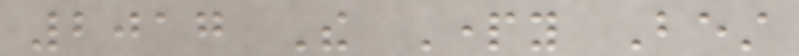2017 The Party Best
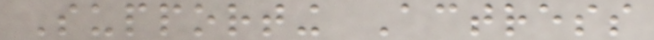Supporting Actress
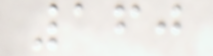160
